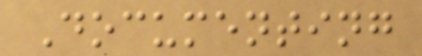Documenting
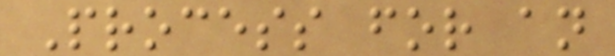Process for an
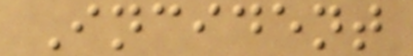Incident
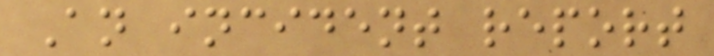An incident report
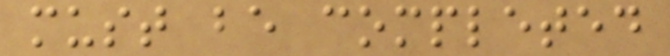must be completed
